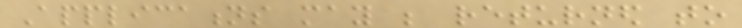Applications may be returned to
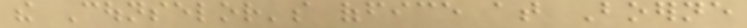the Counselor's office at Boerne
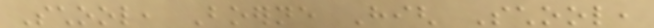School, Boerne High School,
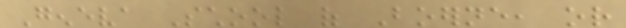Geneva School of Boerne, or
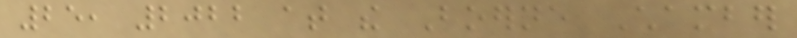25, 2022 at the Boerne Chamber
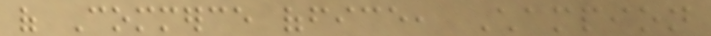of Commerce office, Champion
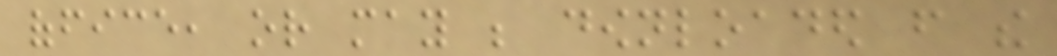office, or may be downloaded from the
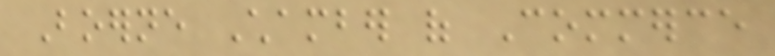Boerne Chamber of Commerce
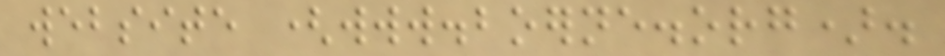website (www.boerne.org).
